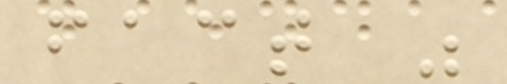fact was
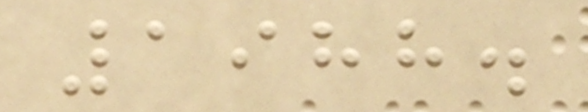1988.
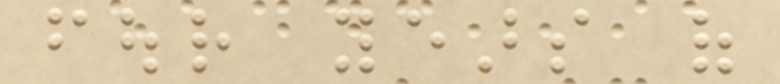four years of
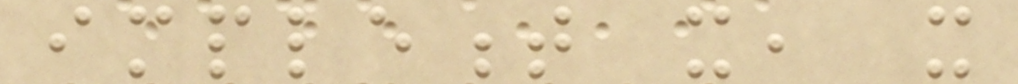implement it, it
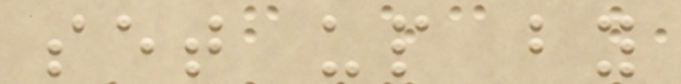set up by
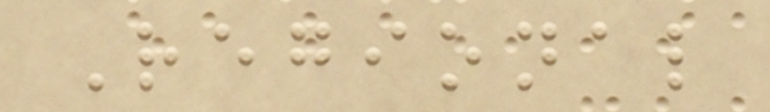Regional
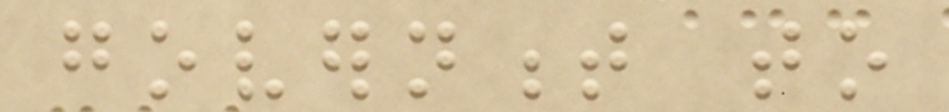government to
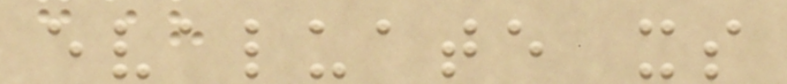evaluate its
